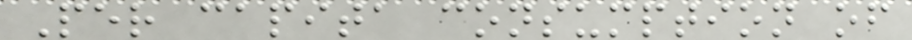Per capita consumption of
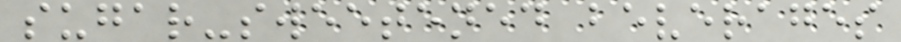sugar-sweetened beverages
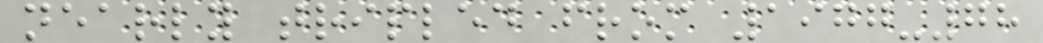nearly tripled from 1977-78
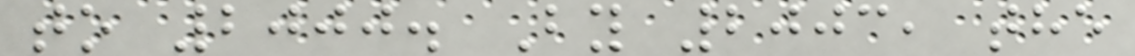to 2000. By 2003, the
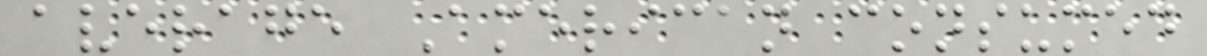average American consumed
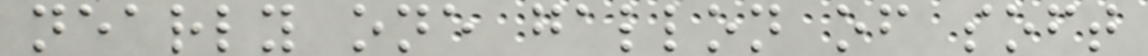nearly one gallon of soft
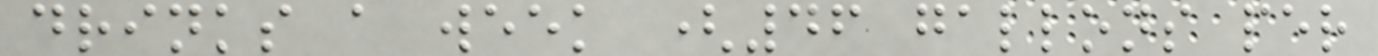drinks a week (46 gallons per
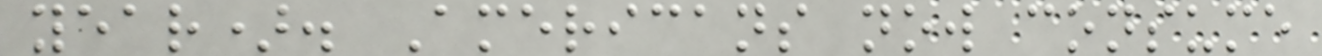year). Americans now consume
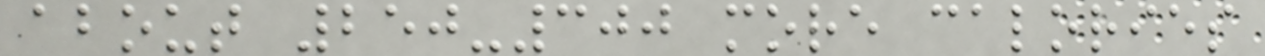about 250-300 more calories
